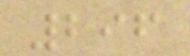296
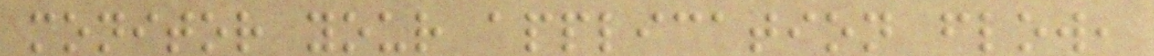monitor your application flow,
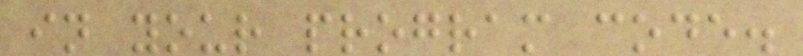in your program code.
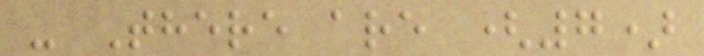- There are (7)
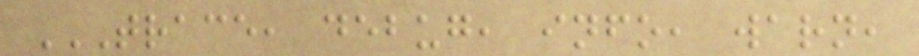TRACE, DEBUG, INFO, WARN,
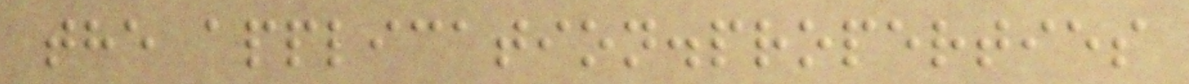the application.properties
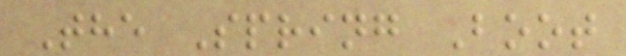The Spring Boot
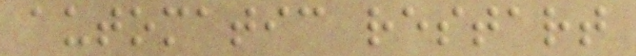automatic restart
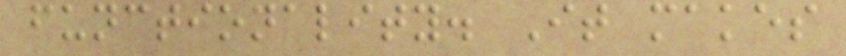functionality. It makes
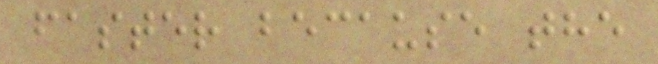faster because the
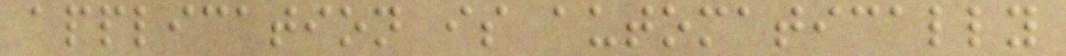application is automatically
